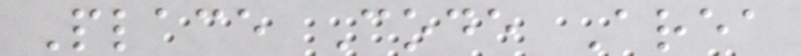Place Code Area
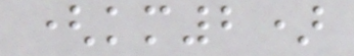(km2)
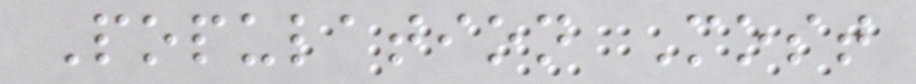Population Most
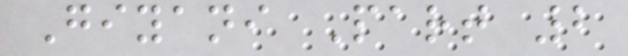Giyani Part 2
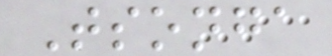Tsonga
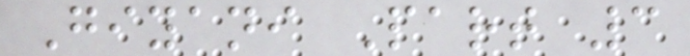Giyani Part 3
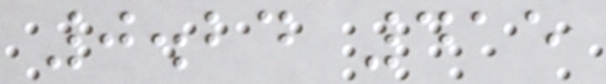0.24 415
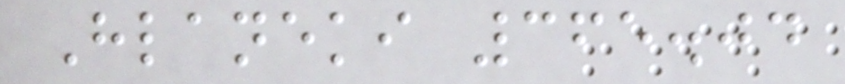Hlaneki 365.04
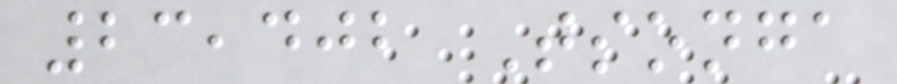23,402 Tsonga
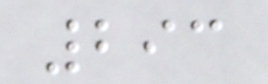293
